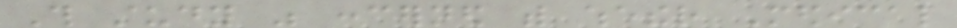This study was concerned with whether Medical
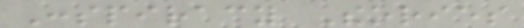Conspiracy Theories
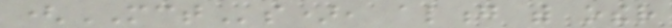(MCTs), along with other
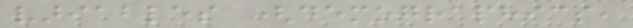variables (demographics,
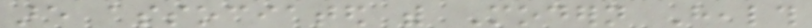are associated with Modern Health
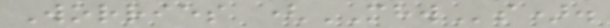Worries (MHWs).
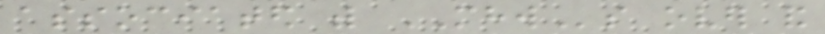associated with MHWs over and
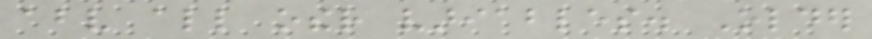above all other variables. Older
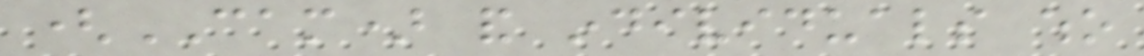(CAM) and individuals who
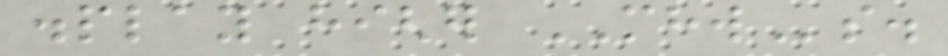display higher MHWs.
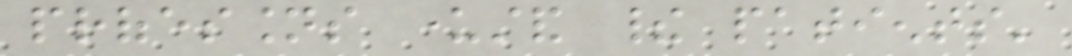professions understand their patients'
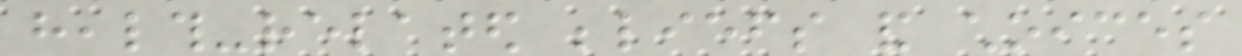health-related beliefs and choices
